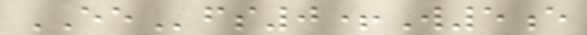EEfs0+W5e
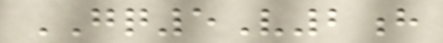GQ5V2h
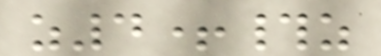z4+#z
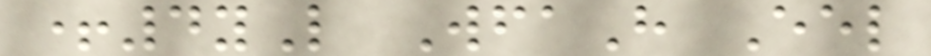+4yL WfaH Eel
